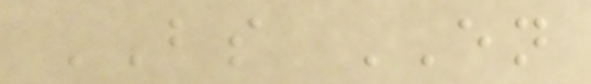BS EN
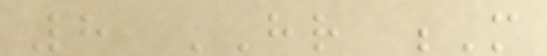8 HR M
